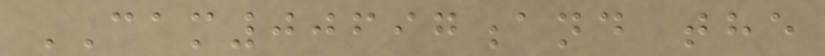CAM00697and the
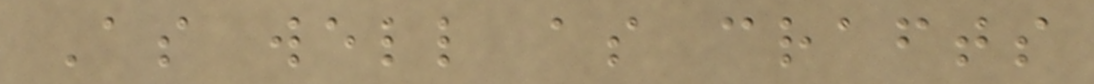As well as crafts
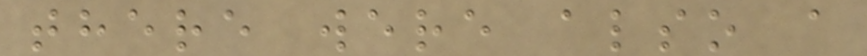there were also a
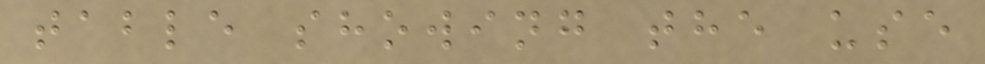table showing the use
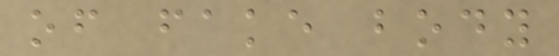of fake body
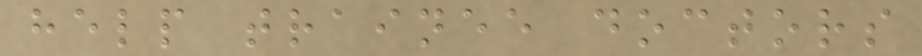help trainee doctors
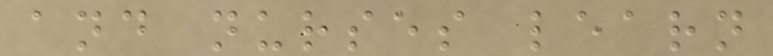and nurses learn
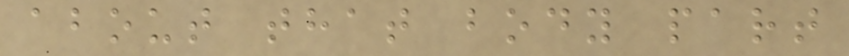about that body part
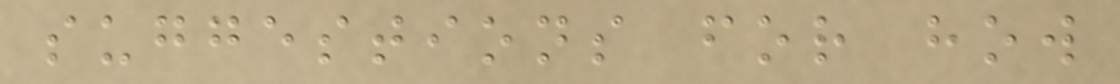suggestions for how
